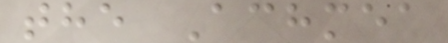the Achmea
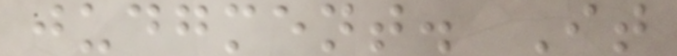judgment. It
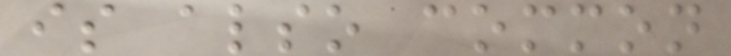is also common
